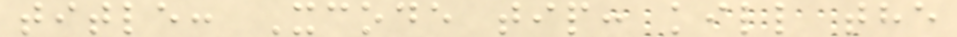title: Xcode tip: kill the
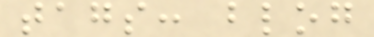tags: blog
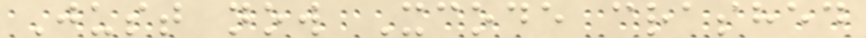Just now Xcode crashed
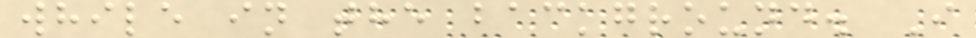while in the background. I
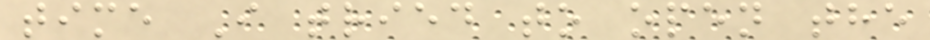time I tried to open the
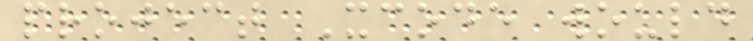project Xcode would
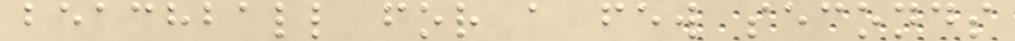beachball for a few seconds
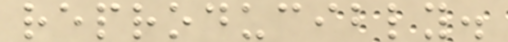reproducibly.
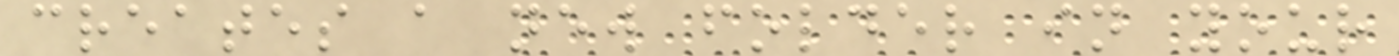creates a new folder in your
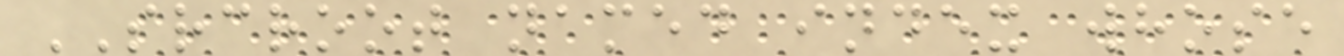SRCROOT named index whose
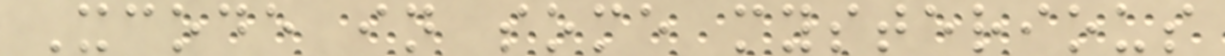Xcode in some mysterious
